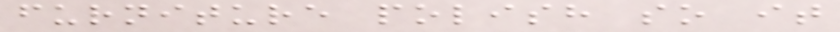furniture polish so it
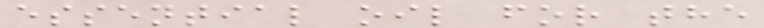essential oil for the
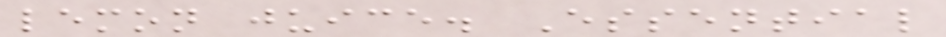lemon juice. Essential
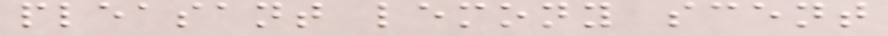pleasant lemony scent
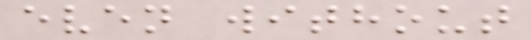even without
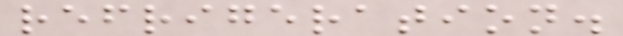refrigeration.
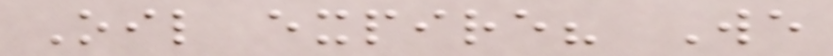Oil expire? We
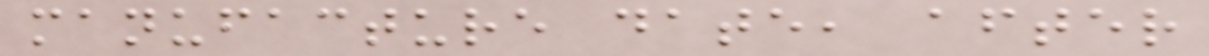manufacture date, after
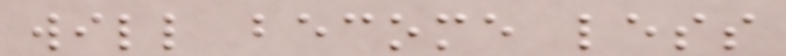will become less
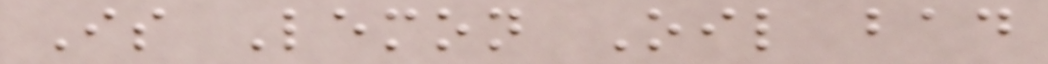Is Lemon Oil bad
